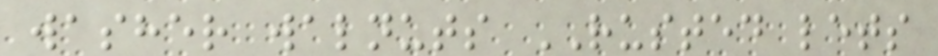washer walnuts RUSTED lets
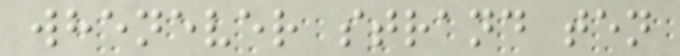whenever strand ten
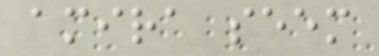amira seem
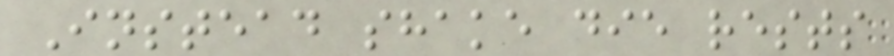Instead shake die rests
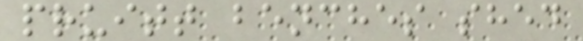pruitt benches shed
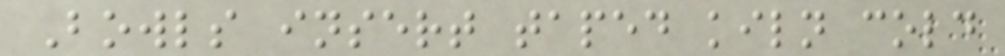Bowls insert taped kiln cold
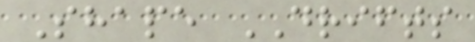Shape DRIFTS
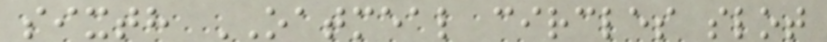sixth OATMEAL circles slot
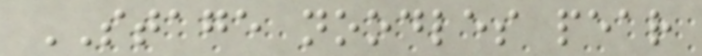STAGE noodles pear
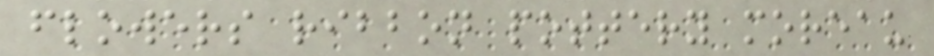flowers ribbon pottery moreau
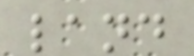land
